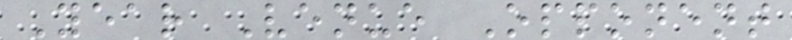Year Venue Opponent
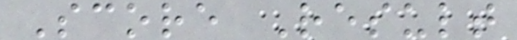Score Result
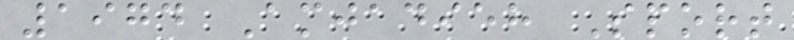1974 Amjadieh Sport
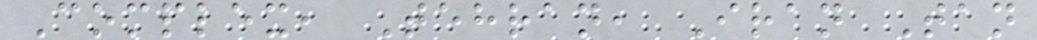Complex, Tehran, Iran Tan
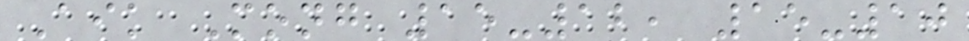Aik Mong 15-12, 15-10
